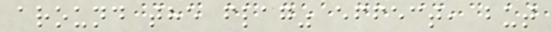around the flag" effect, but
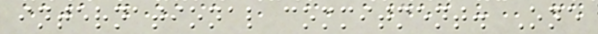international commitment. One
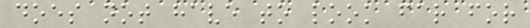does not have to look far for
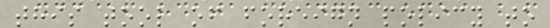this tool of foreign policy to
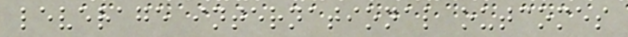leverage international outcomes
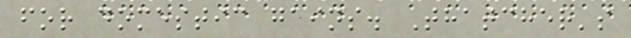for domestic gains. Thatcher's
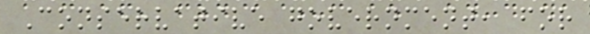Conservative government, for
